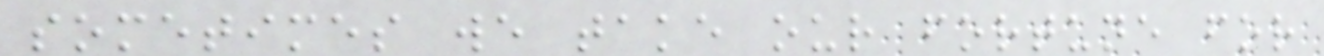sometimes we take our fortune for
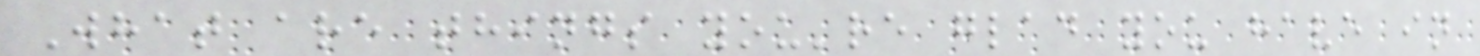What are things you're glad you have in
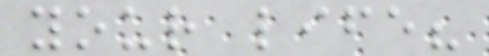your life?
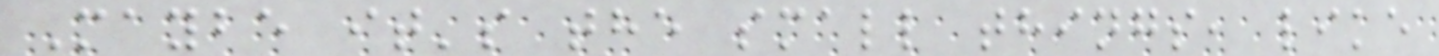Maybe it's the small things, like
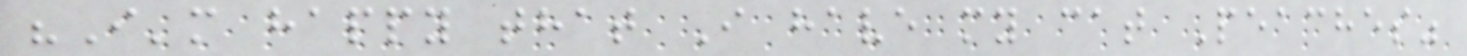"I'm happy that I have my cat Peaches"
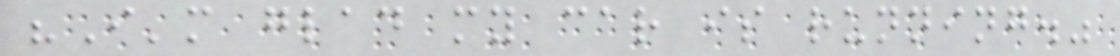"I'm glad my car is running."
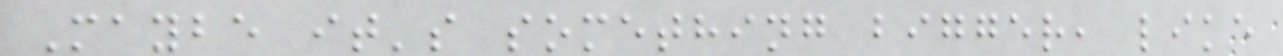Maybe it's something bigger, like
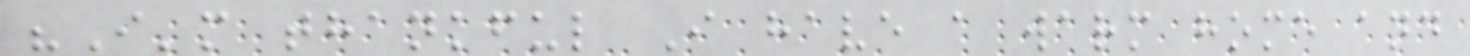"I'm thankful I have a warm home and
